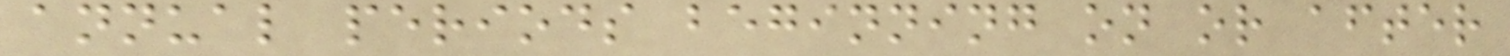annual periods beginning on or after
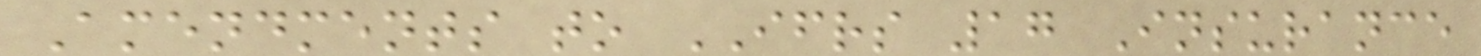Amendments to IFRS 17 Insurance
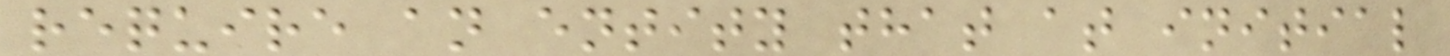require an entity that at initial
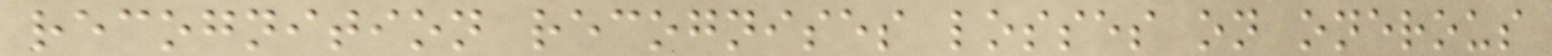recognition recognises losses on onerous
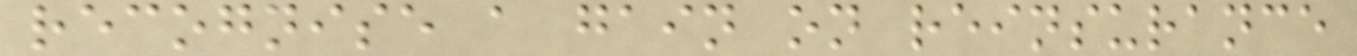recognise a gain on reinsurance
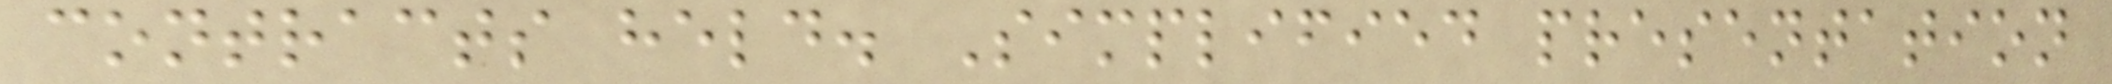contracts held. Simplified presentation
